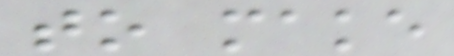to make
